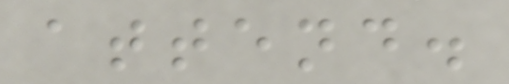attend.
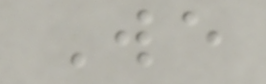We
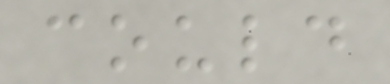could
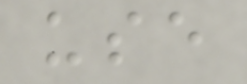use
